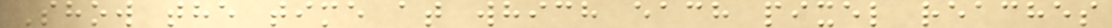Show the time at which each pixel reaches
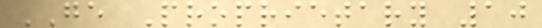GE Proprietary 10
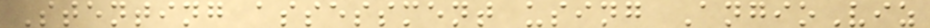Stenting assessment using AngioViz
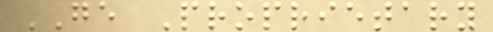GE Proprietary
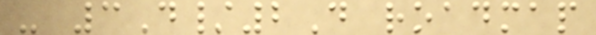- 3D/2D roadmap
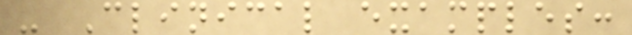- Clinical examples:
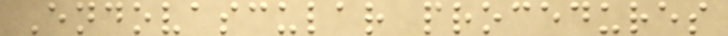Endovascular procedures
